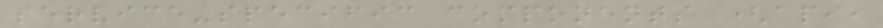service-specific components (api,
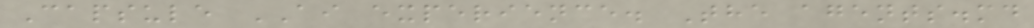Capsule AI experience. The agents.md
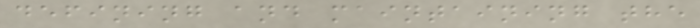defining and maintaining the
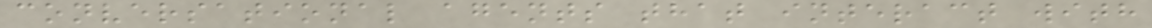conversational agents that interact with
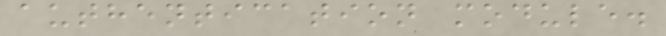authentication module.
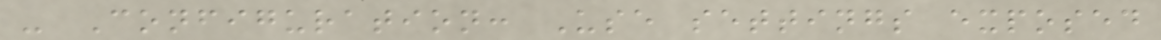- Configuration: Use settings exposed
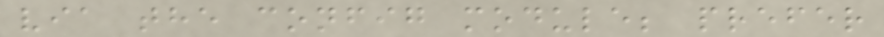via the config module; prefer
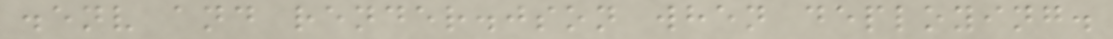.env and render.json when deploying.
